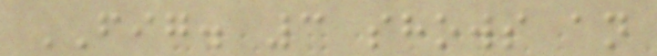FIG. 3 shows an
